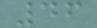46
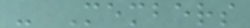- Members
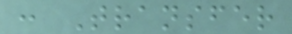: Transfer
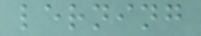lerning
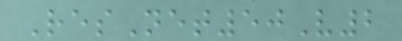ResNet50V2
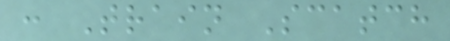: Train Scatch
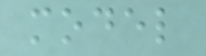model
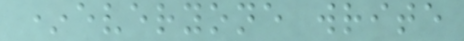*everyone write
